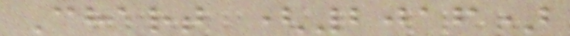Chart (2016)
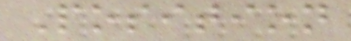Position
